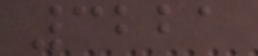3221
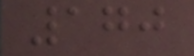170
